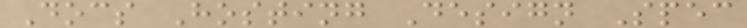Docs Hosting Design Spec
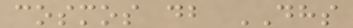cosmos db DHS
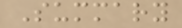Summary
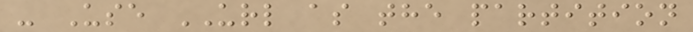- Use URL as the partition
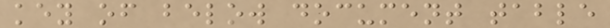key of below document table
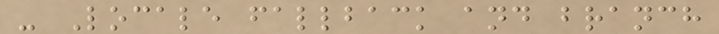- Locale fallback and branch
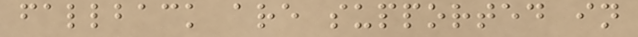fallback are supported in
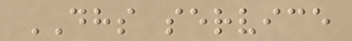DHS service
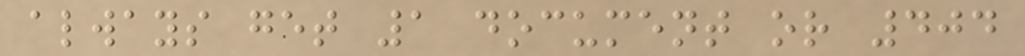always get 1 document or 404
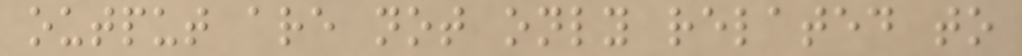output are not only related to
